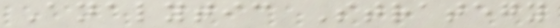Analytic Strategy
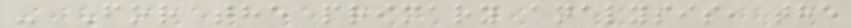- For the primary analysis, the
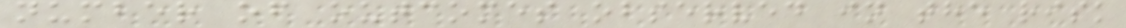number of outcomes observed in the risk
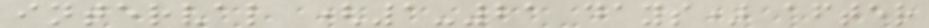interval (1-21 days) after
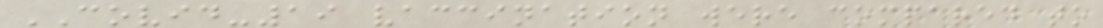COVID-19 vaccination were compared to
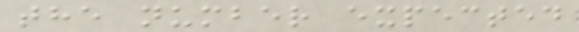the number expected
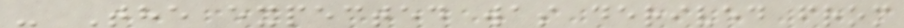- The expected was derived from
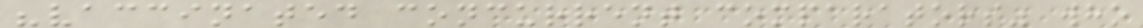"vaccinated concurrent comparators" who
